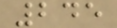245
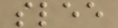slee
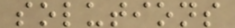solutions
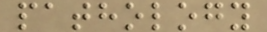pathology
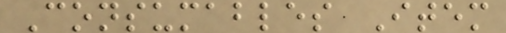Consumables Item
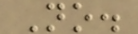No.
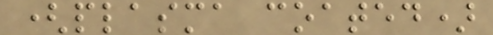(plasma coated)
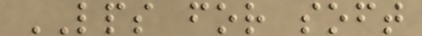LPS for soft
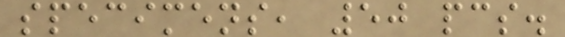specimens, 50 pcs.
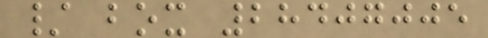/ box 28407005
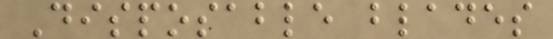Disposable blades
